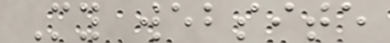My website
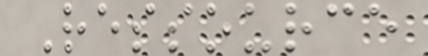Ressource
